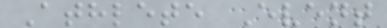Athlete Event
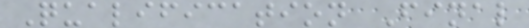Qualification Final
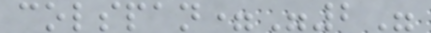colspan="2"
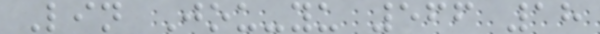Lin Jou-yu 566 18
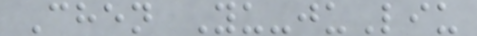Chen Yu-juLiu
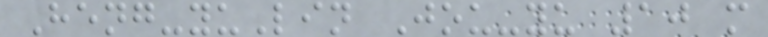Heng-yuLin Jou-yu 10 m
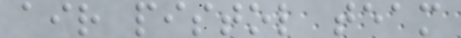air pistol team
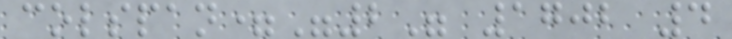colspan="2" 1702 4
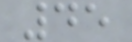45
